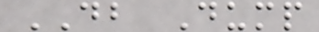DB Dump
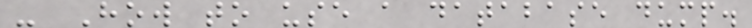- How to use a database dump.
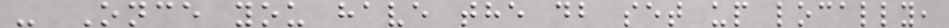- Once you have the db set up locally,
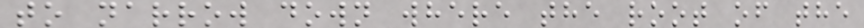to narrow down where the root of the
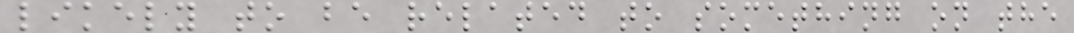likely to be related to something on the
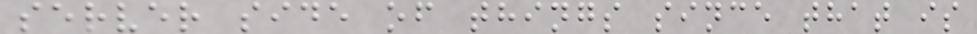server side of things since that is
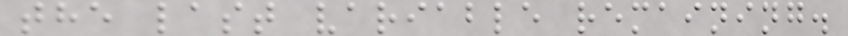the last variable remaining.
